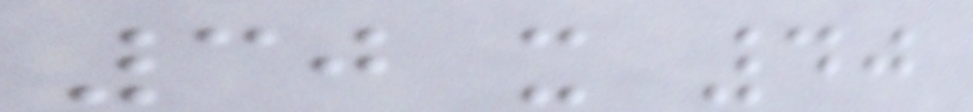30 x 40
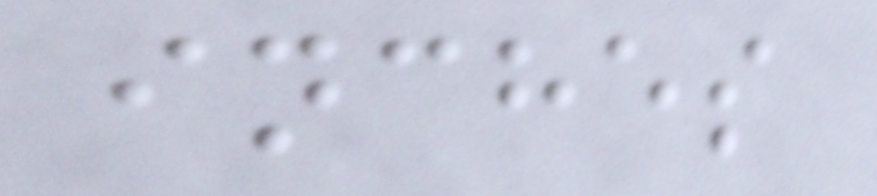inches
